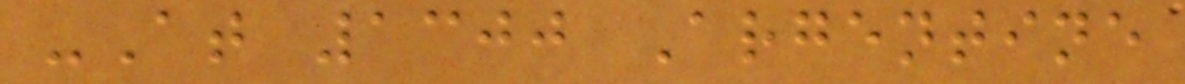-At 1300 Argentine
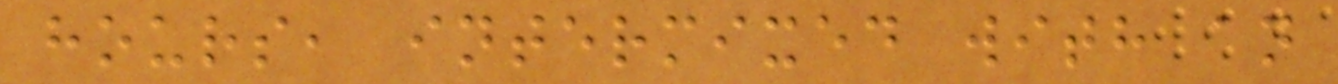hours, intermixed with an
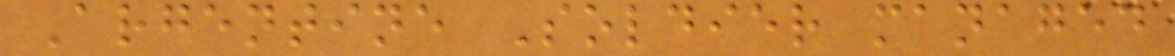Argentine Soldier managed
